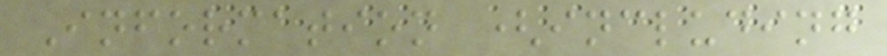Information (including
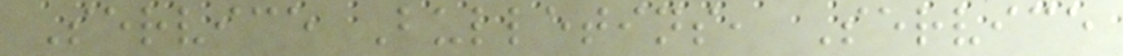Service Bulletins, Service
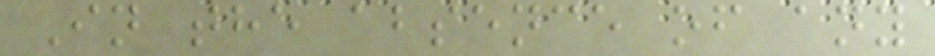In the absence of any
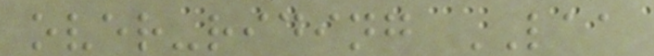over-riding LAA
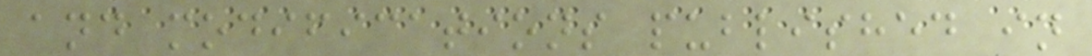and modifications published in
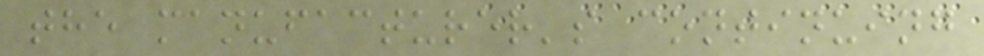the manufacturer's continuing
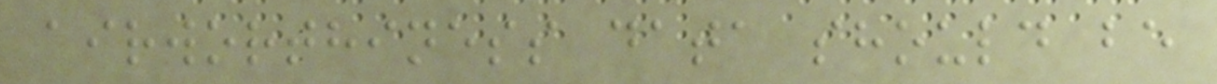airworthiness data should be
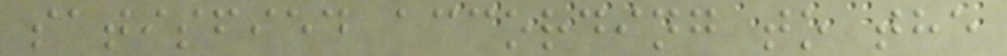satisfied according to the
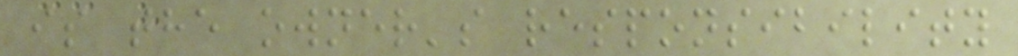is the owner's responsibility
